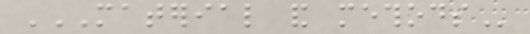MATERIAL AND METHODS
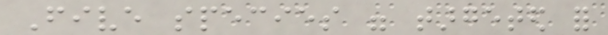Five species were targeted for
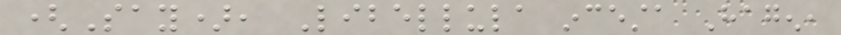(Say), Libellula incesta Hagen,
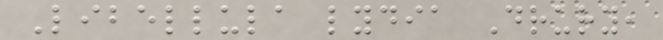Libellula lydia Drury,
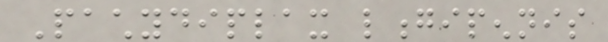Pachydiplax longipennis
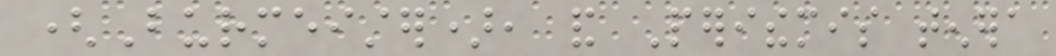(Burmeister), and Perithemis tenera
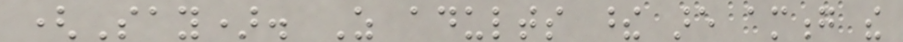(Say). As adults these are among the
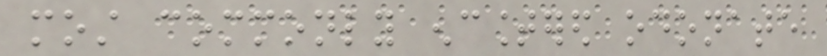most commonly encountered odonate
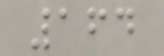164
